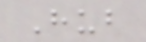Hub
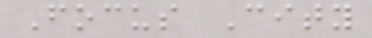Focus City
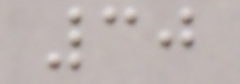30
